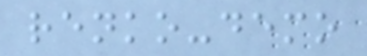renko-demo
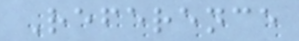Reference
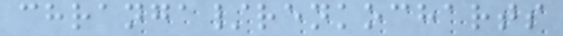chranga/renkocharts
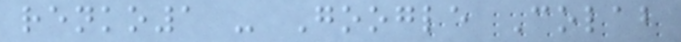renko1 - Google Colab
